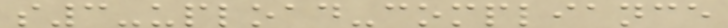s3-upload-compliance
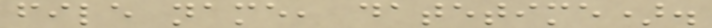file name, datetime).
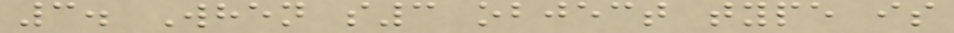3. When s3 object type is
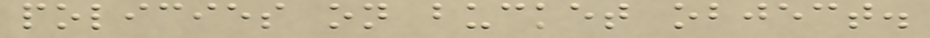policies on bucket object.
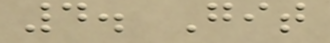4. Git
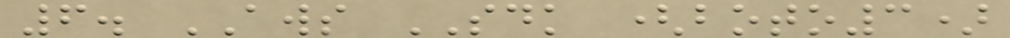6. AWS SDK (boto3)
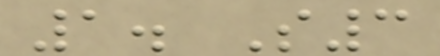1. S3
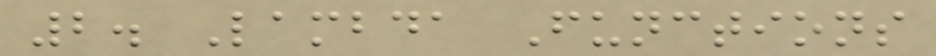2. Lambda Functions
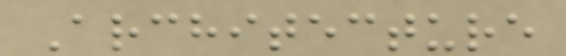Architecture
